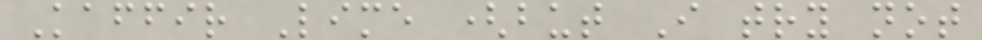Kaffir Lime (but I try not
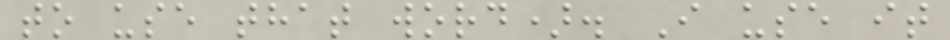to use that word). I use it
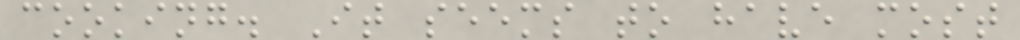cooking. It seems to have most
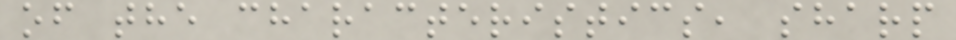of the characteristics, sharp
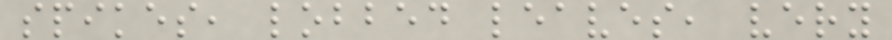spikes, lobbed leaves, very
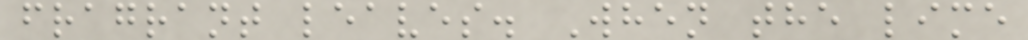fragrant leaves. When the lime
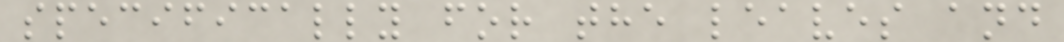specifically for the leaves and
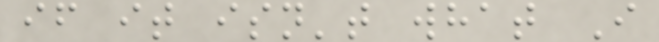if it isn't what I
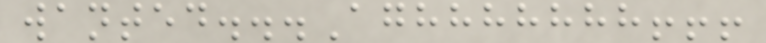wanted...Aghhhhhhh!!!
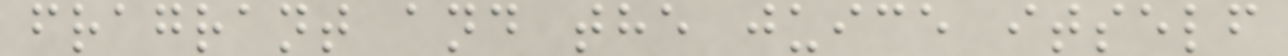fragrant and the juice itself
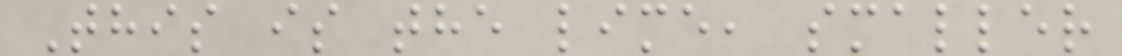This is the lime, smaller
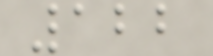122
